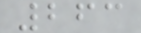263
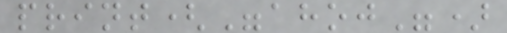print("ahoj")
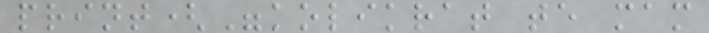print("kolikrat te mam
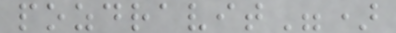pozdravit")
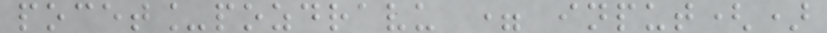pocet_pozdravu = input()
